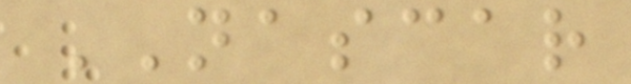NASCAR
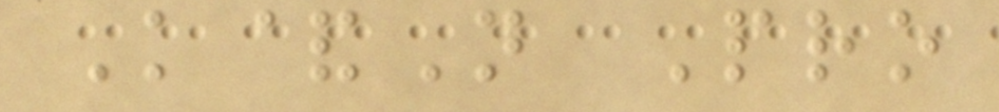K&N Pro
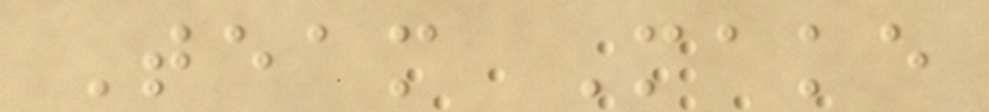Team Make
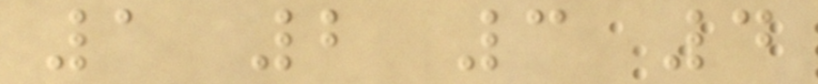1 2 3 4
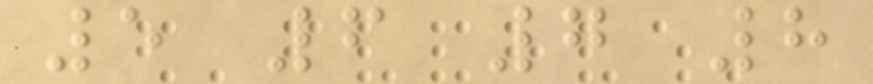5 6 7 8
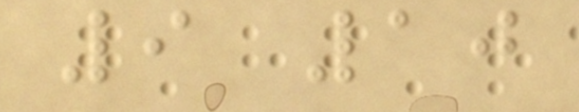9 10
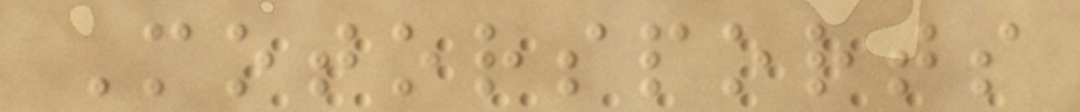Motorsports
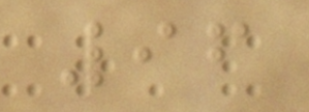96
